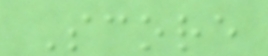Score
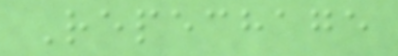Repechage
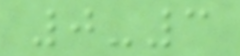0-3
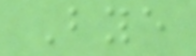Bye
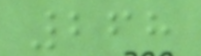268
